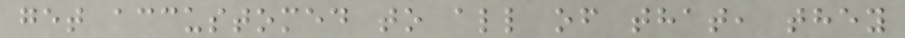get accustomed to all of that, they
